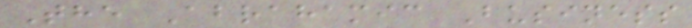The Abrahamic Business
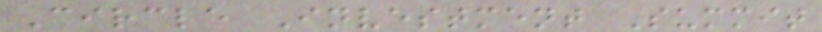Circle Investment Summit
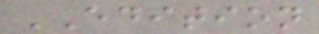EDITION
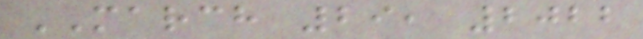MARCH 29, 2022
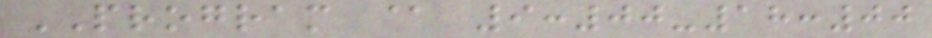PROGRAM @ 9:00-18:00
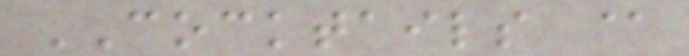COCKTAILS @
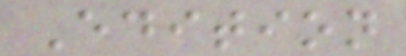Edition
